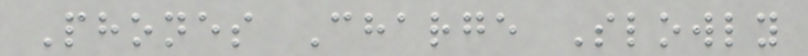Phones Charge Slowly
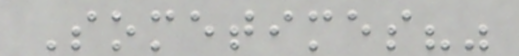Sometimes?"
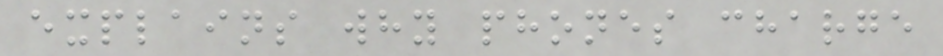explains why phones charge
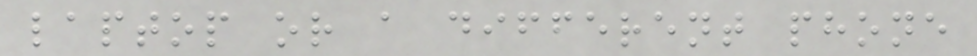laptop or a different phone
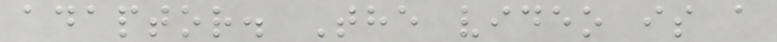adaptor. The video is a
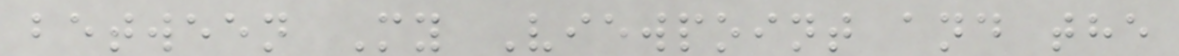between My Viewpoint and the
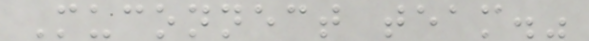Muconnect team."
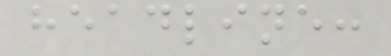headline:
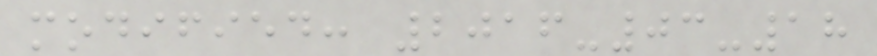modified: 2016-03-18
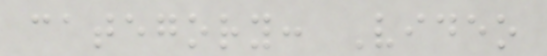category: Video
